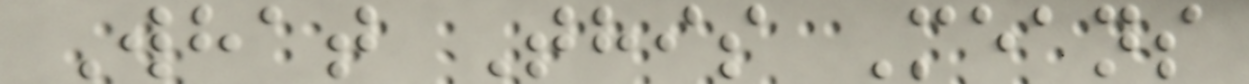What This Means
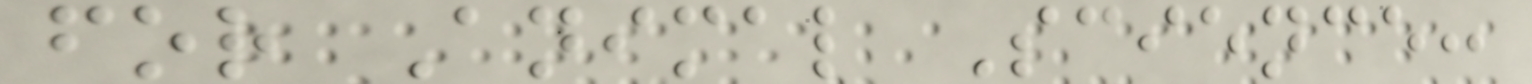for Animal Science:
